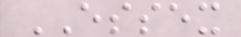ESSEX
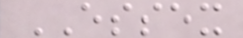ESSEX
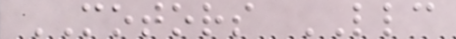MOTORS LLC
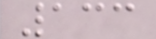133
